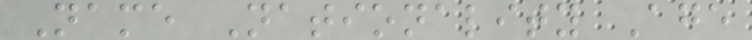Name Nationality Age
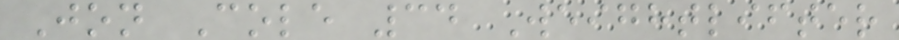Jon Cole 34 Weightlifter
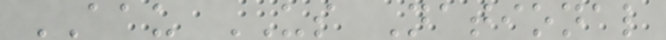AAU US National
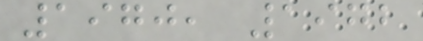1970, 1972
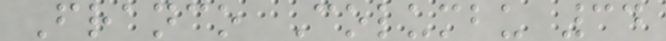Franco Columbu 34
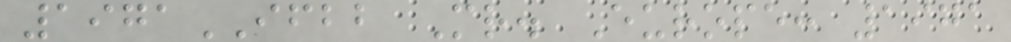1971IFBB Mr. Europe: 1971
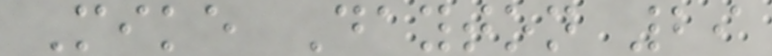Mike Dayton 29
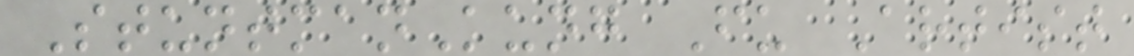StuntmanKung Fu Artist
